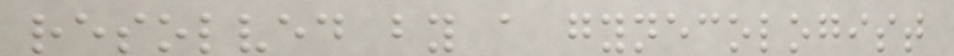resolved by a gynecologist
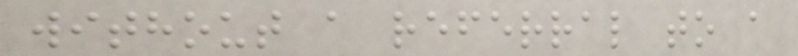without a referral to a
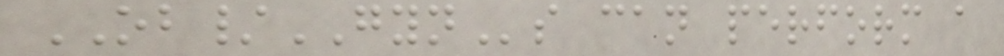OB/GYNs can perform a
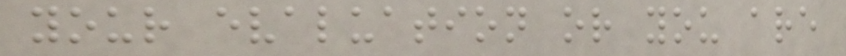your evaluation or you are
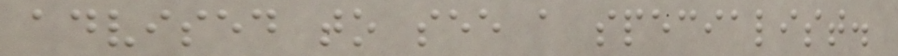advised to see a specialist.
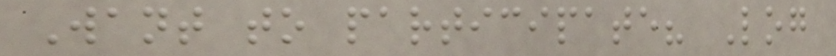Want to participate? Log
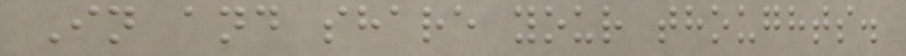In and share your thoughts.
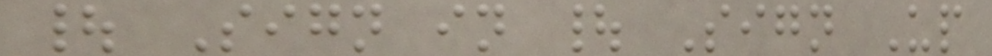| Sign in | Sign Up
